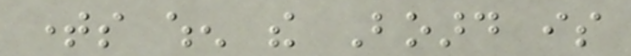times when the Board is
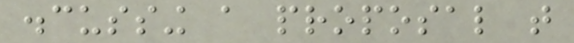discussing a proposal that
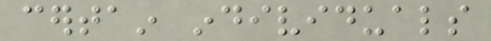certain individuals
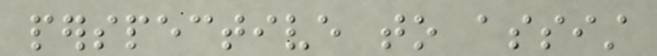perspective to assist
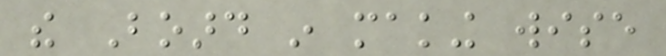the Board in making wise
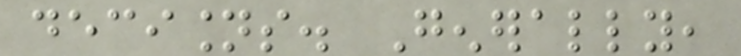decisions. Generally,
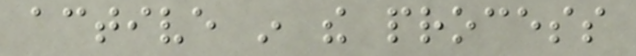active in the process
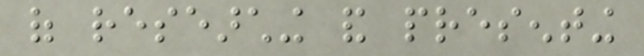of researching and presenting
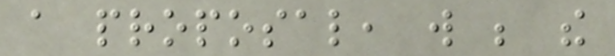a proposal, will be the
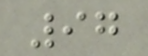97
